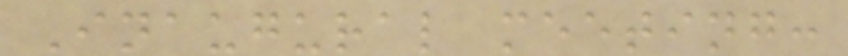Inaugural meeting:
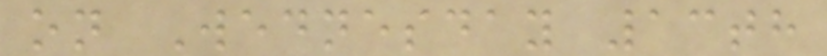on Wednesday 13th
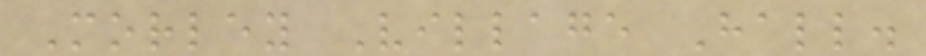Morley Village Hall.
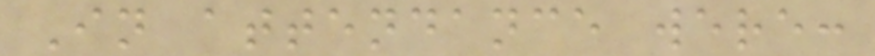In attendance were:
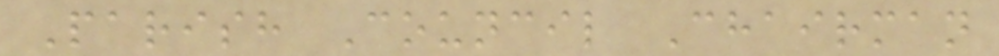Parish Council Chairman
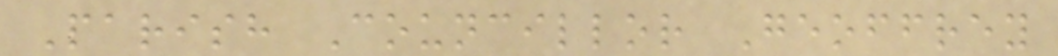Parish Councillor Geoffrey
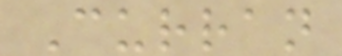Curran
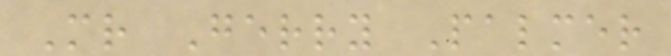Mr Gerry Palmer
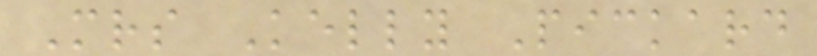Mrs Kelly Pickard
